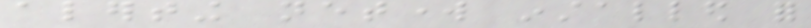alerting network installed for
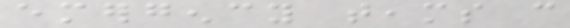emergency teams can
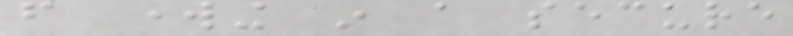from working in a secure
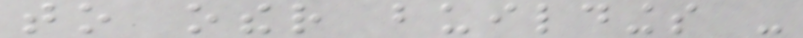to other buildings -
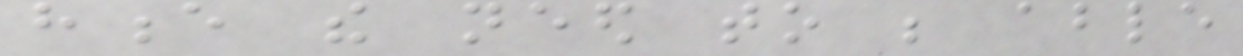hence the need to be able
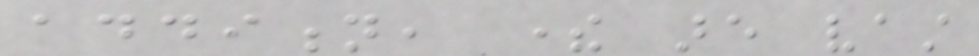addition, there are vast
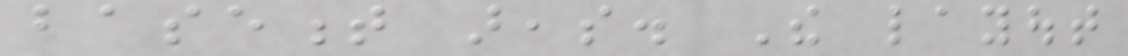basement areas. The layout
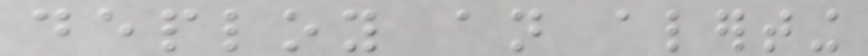deploy an alerting
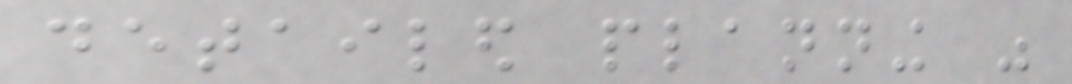detailed planning was
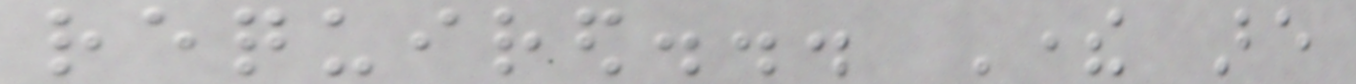required... There are
